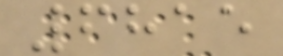6815
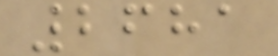2681
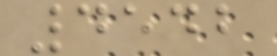4542
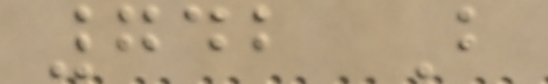742 B
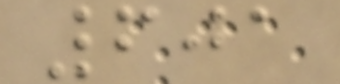601
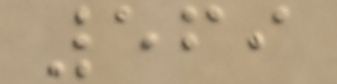569
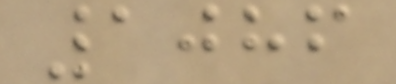1086
